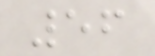56
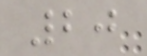20
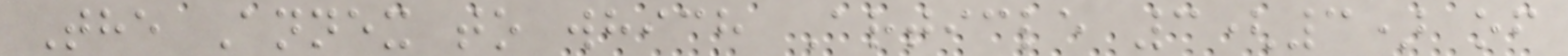The Annex to which Article 3(3) of
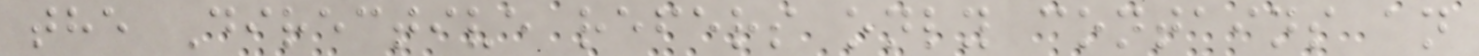the Directive refers only contains an
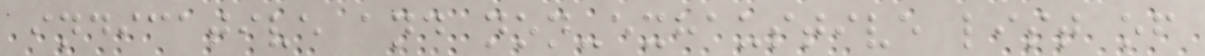indicative and non-exhaustive list of
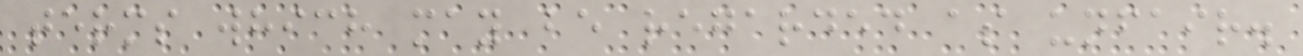terms which may be regarded as unfair.
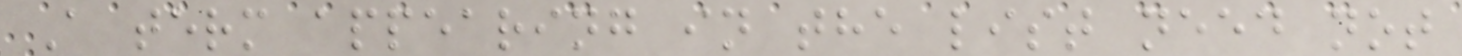A term appearing in the list need not
